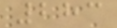283
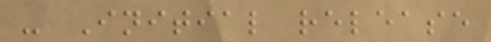- Initial release
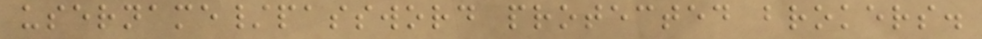username/password protected brokers.
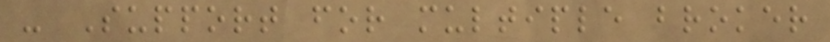- Support for multiple broker
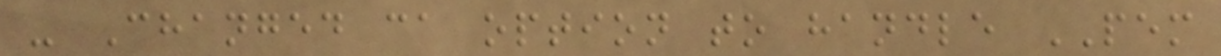- Changed ca option to handle PEM
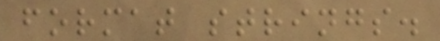format strings.
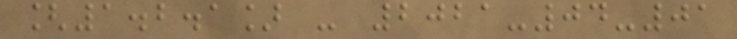[1.2.1] - 2021-04-01
